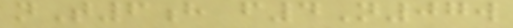nT6h f4N07w
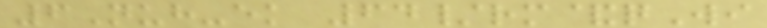6Nuh-ek 64/rm&qWi
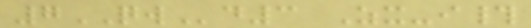7QWd3 Zx-i#
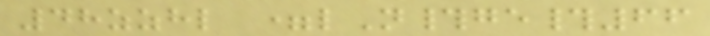48zzhl =lN#ge#66
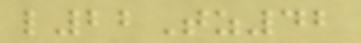l22Tz42
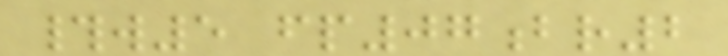#w5 fp07br2
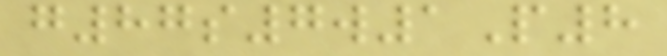g87s7w1P8
